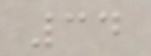34
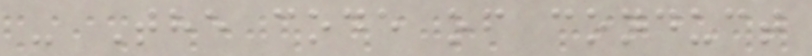- The code of conduct
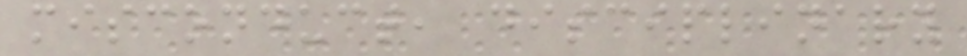misconduct, disciplinary
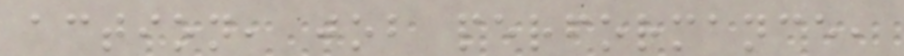action, job performance,
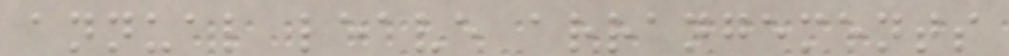annual leave arrangements
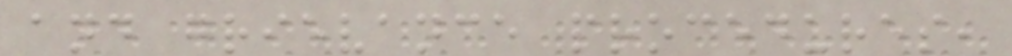and grievance procedures,
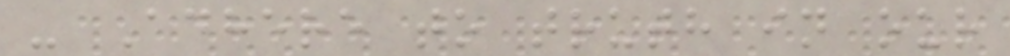- Adhere to truth in our
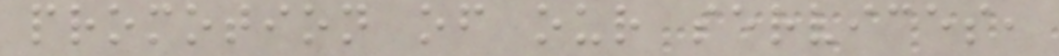promotion of our services,
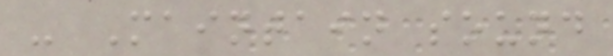- Maintain sound
